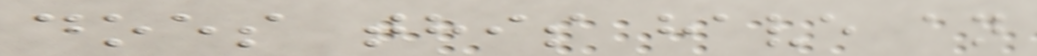does this have an
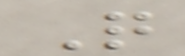Q
